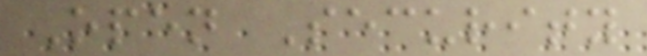Open Security
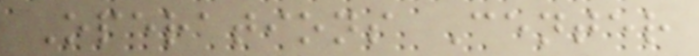Operations Center
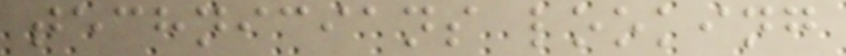technicians looking
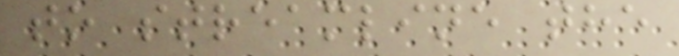to streamline the
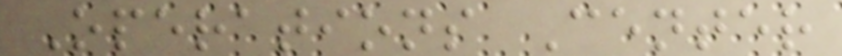Operations Center
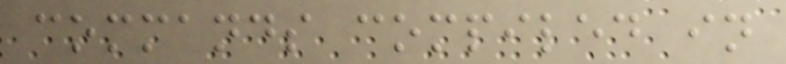commands compiled in
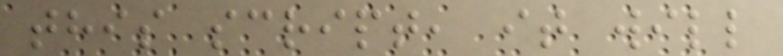this script, it will
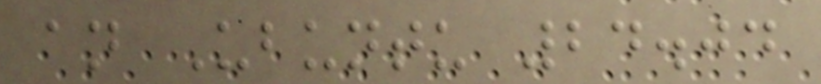an Ubuntu 24.04
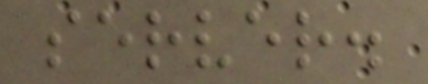server.
